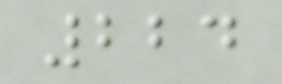224
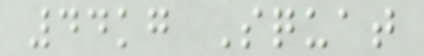44kg Squat
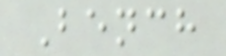Bench
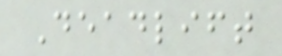Deadlift
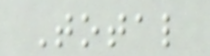Total
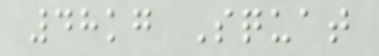48kg Squat
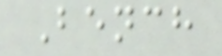Bench
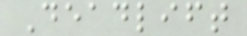Deadlift
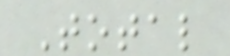Total
